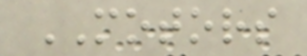MOTORS
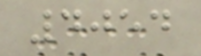4054
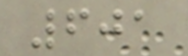601
